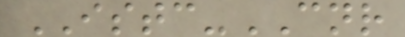ISTC-CNR
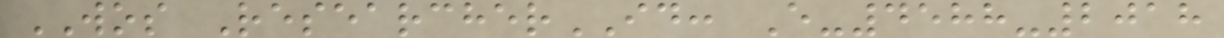WOS ResearcherID: E-4588-2018
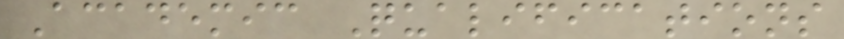Academic Qualifications
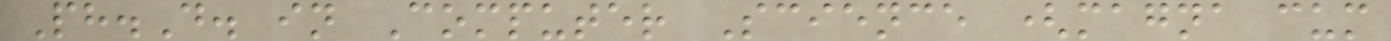Ph.D. in Computer Science (magna cum
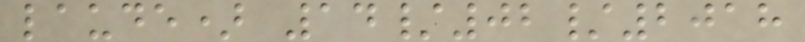laude) 14/02/2018
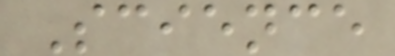Science
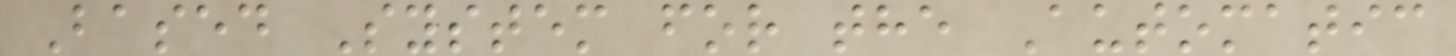Based System for the Automatic
